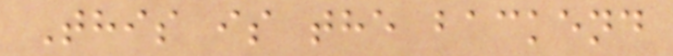This is the backend
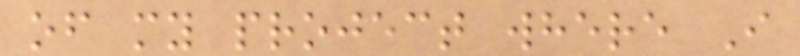of my project where I
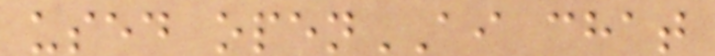used openAI chat
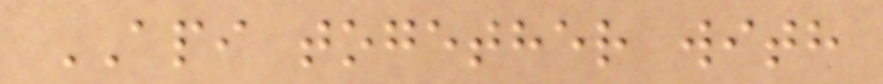API together with
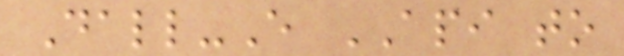Dall-E API to
